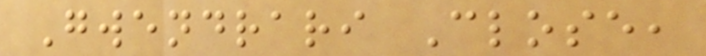Gwendrari Close,
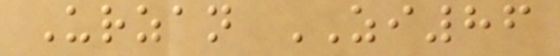Urzan ZI86
